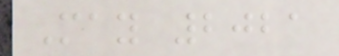May 2021
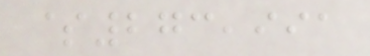$273,991
